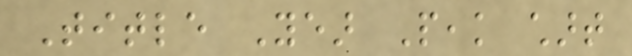Title Year Peak chart
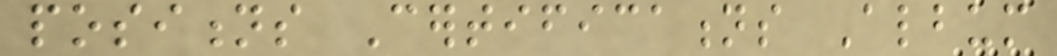positions Certifications Album
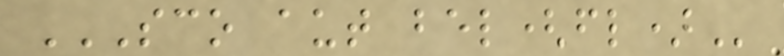SCO AUT BEL(FL)
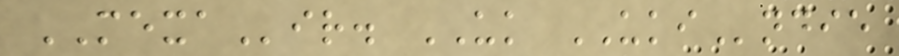MEXAir. UK UKIndie
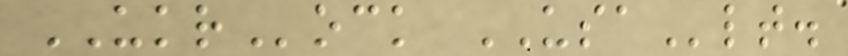UKRock USAlt.
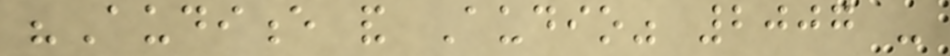"Audience and Audio" 2007 -
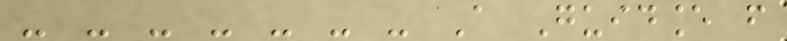- - - - - - - A Guidance from
